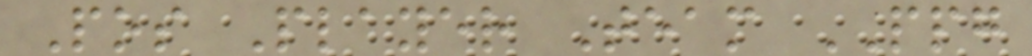Pos Player Team PPG
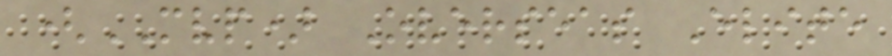(MVP) Overseas Elite
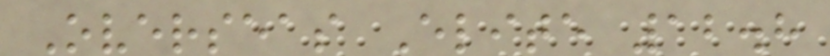Overseas Elite 12.8
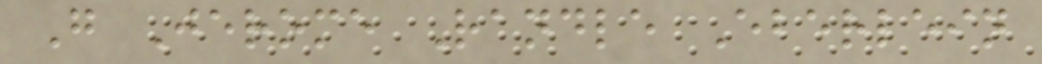G Jerome Randle Eberlein
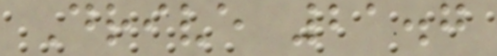Drive 21.7
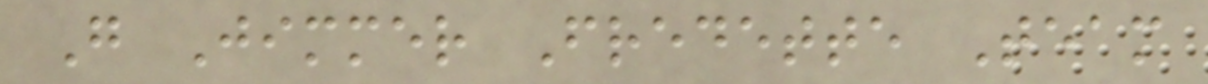G Jimmer Fredette Team
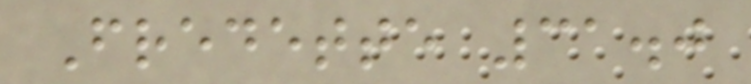Fredette 31.0
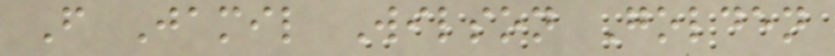F Jamil Wilson Golden
